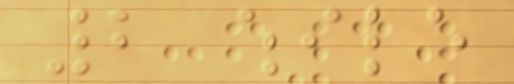2 while
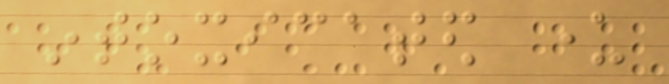intoxicated under
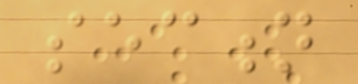section
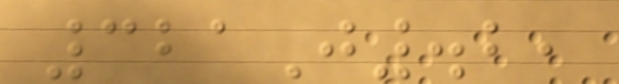321J.2,
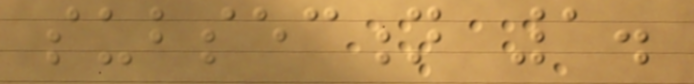subsection 1.
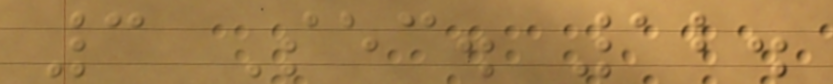3 Sec. 12.
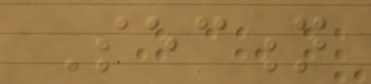Section
